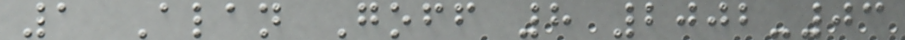1 Alan Goff 8 2002-03
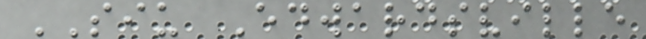SIU Edwardsville
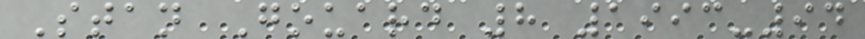Stan Gouard 8 1993-94
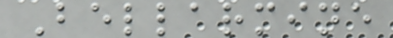Bellarmine
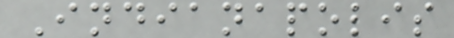Indianapolis
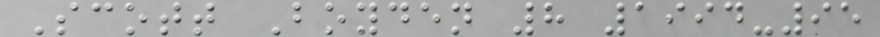Scott Boyden 8 1994-95
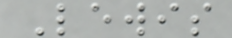Lewis
